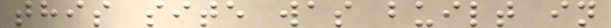this site was built in
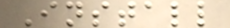Install
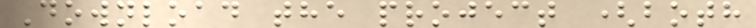Download the project (both
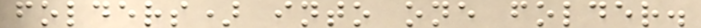folders) into one folder.
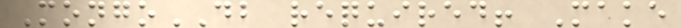MongoDB required! Make
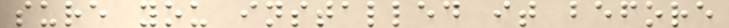sure you installed it before
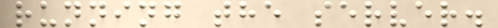running the server.
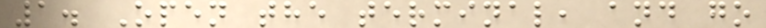1. Open the terminal, and go
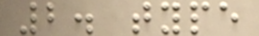2. type
